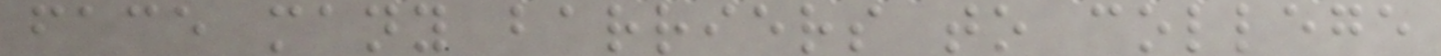face many barriers to college
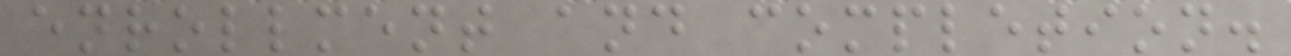enrollment and completion.
